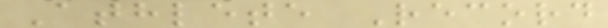Athlete Record
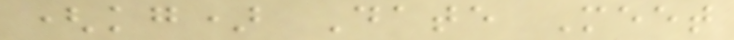(kg) Date Meet
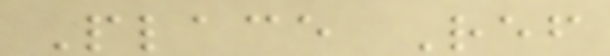Place Ref
